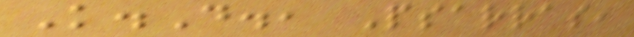K.D., Psarras,
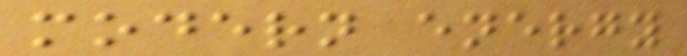modern energy
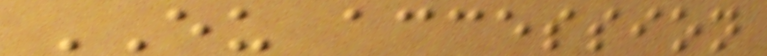EU accession
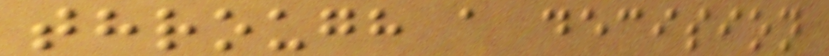through a decision
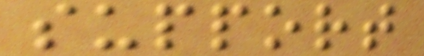support
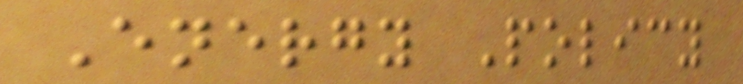Energy Policy
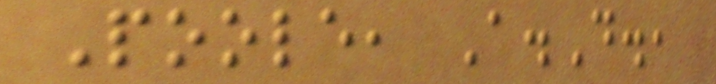Poole, A.D.,
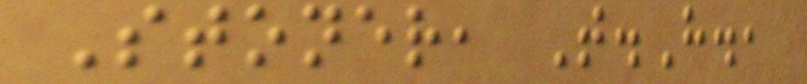Stoner, T.H.,
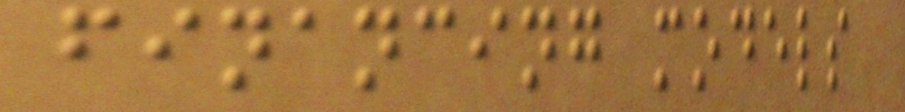financing models
